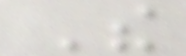The
